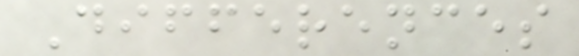Differences
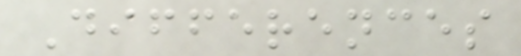Differences
